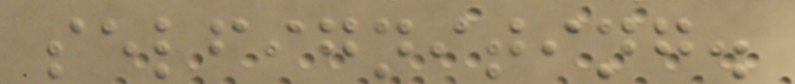selfigniting.
